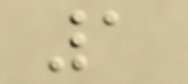1
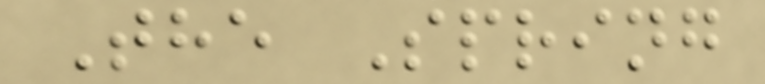The Spring
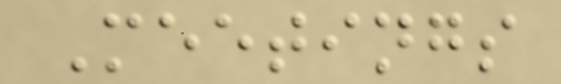Meetings
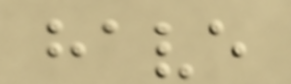have
